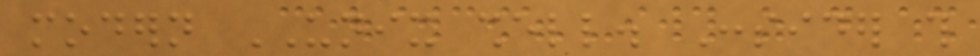modern UNIX shell. Consider this
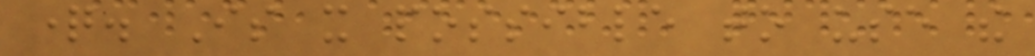question. Is it possible to use the
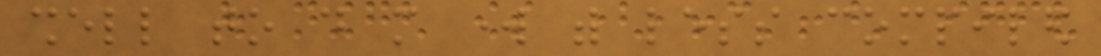shell to do more work with less compiled
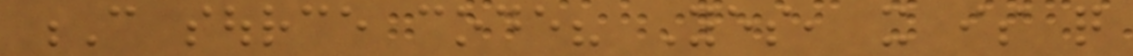C source code? Yes, it is quite
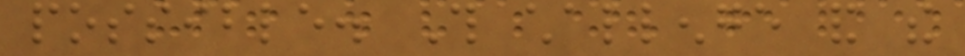possible. This challenge and the
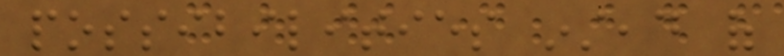possibilities instead of
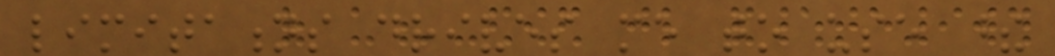limitations drives me to use these
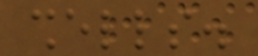shells.
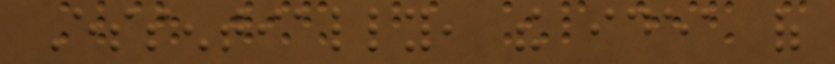Essentially, the idea of
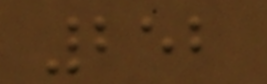252
